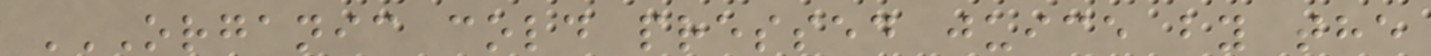ORGANIC COLD PRESSED JUICE BY THE
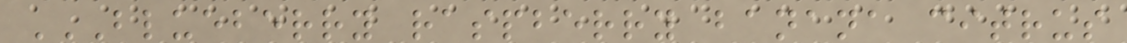BLUEBERRY RASPBERRY BANANA CITRUS
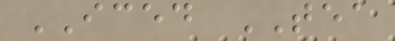ICED TEA
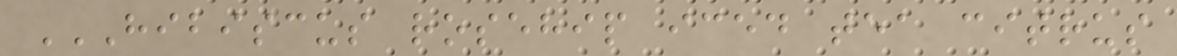HIBISCUS ROSEHIP ICED TEA CITRUS
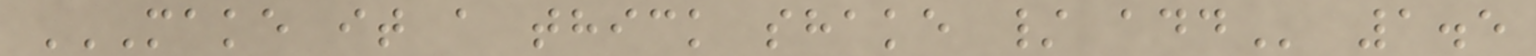MAKE IT A THICK SHAKE / ADD 1.5
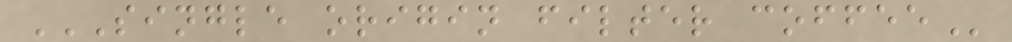SINGLE ORIGIN FILTER COFFEE
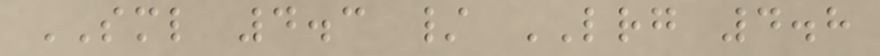SML 4.3 / LRG 4.8
